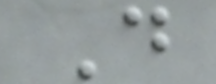D
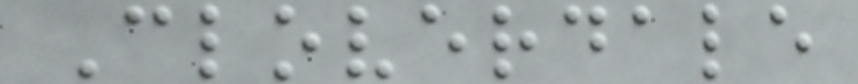Cloverdale
